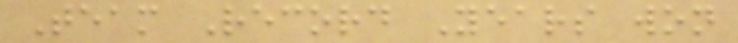Team Record Years won
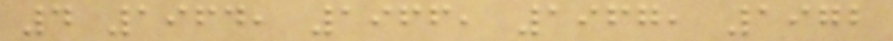4 1964, 1966, 1967, 1972
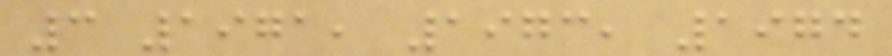3 1971, 1973, 1974
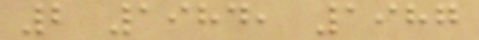2 1984, 1987
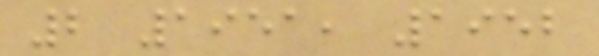2 1951, 1952
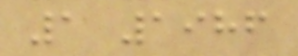1 1986
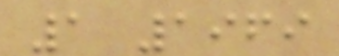1 1969
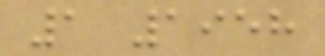1 1958
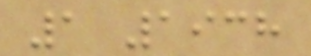1 1938
